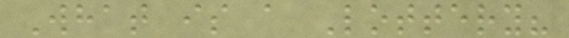What is a Lottery?
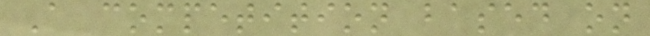A competition based on
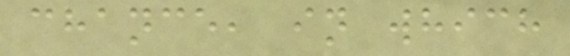chance, in which
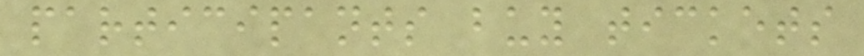participants buy tickets
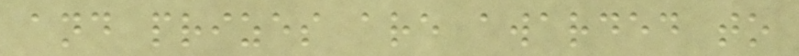and prizes are awarded to
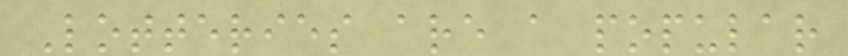Lotteries are a popular
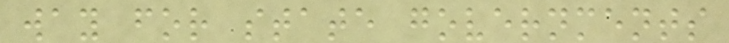way for state governments
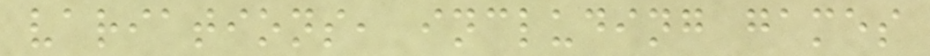variations, including games
